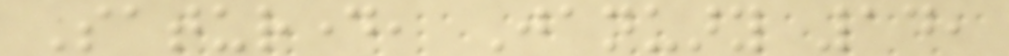Saturday, January 14,
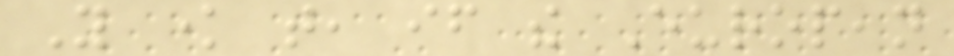You know that, if the European
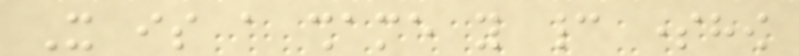It is a shame you cannot somehow
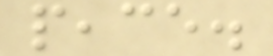peace.
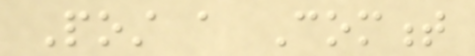Post a Comment
